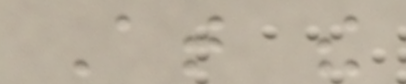At the
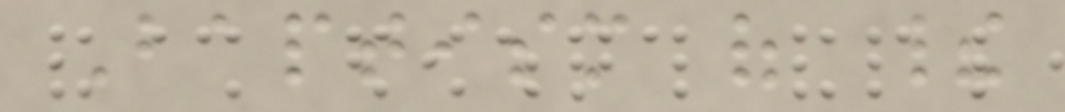Baptism of their
